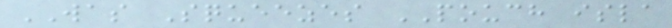WAS Squeezes POUCH isla
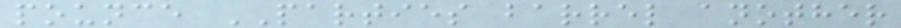pounce PARTIES barrel another
